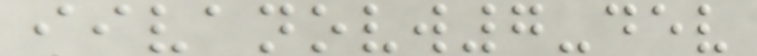iivanovw7-dev
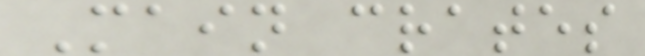Main crates
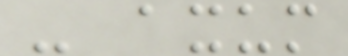- axum
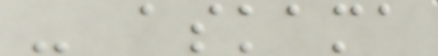- askama
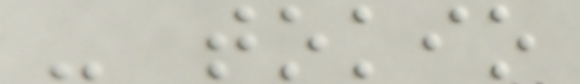- tokio
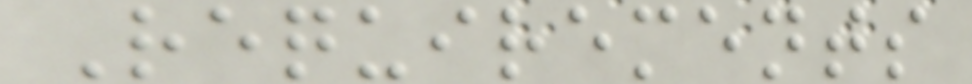Requirements
